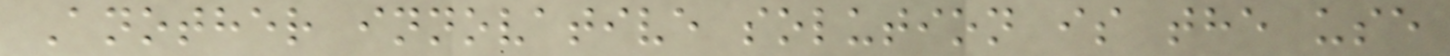Another innovative solution is the use
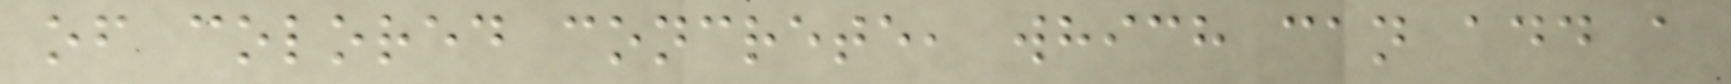of colored concrete, which can add a
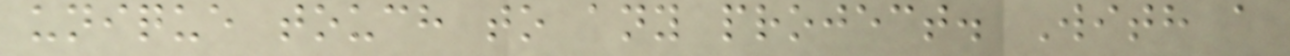unique touch to any project. With a
